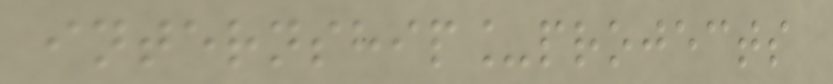internship_projects
